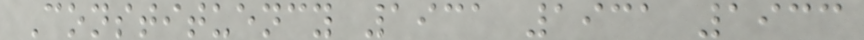Constituency 1931 1931 1933
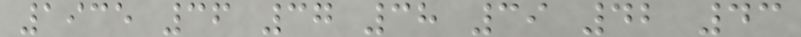1935 36 37 38 39 42 43
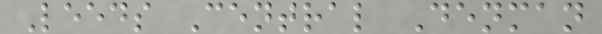Leeds Central Denman
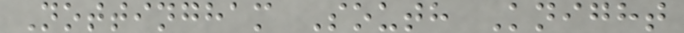Nottingham South Knight
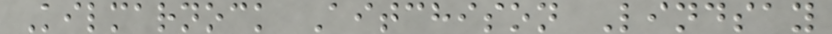Kilmarnock Aitchison Lindsay
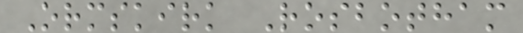Ormskirk Rosbotham
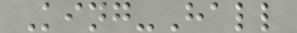King-Hall
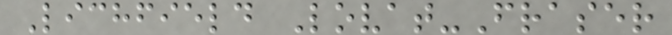Lichfield Lovat-Fraser
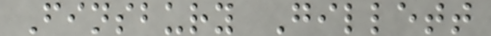Finsbury Gillett
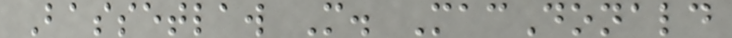Bassetlaw M. MacDonald
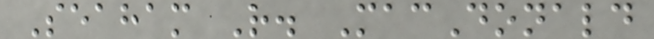Seaham R. MacDonald
